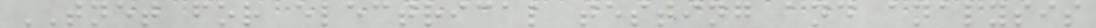TNET for electrical testing and analysis
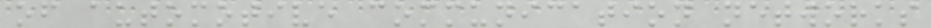of automotive communication networks
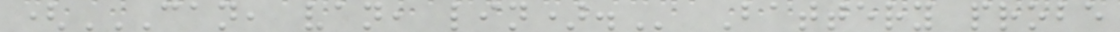(CAN, VAN, LIN). Battery probe
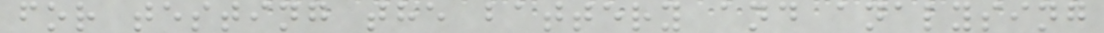for testing the battery and analysing
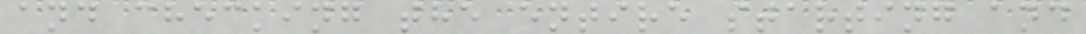and checking the entire starting and
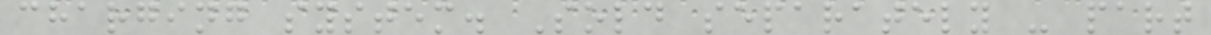charging system. Sold separately - part
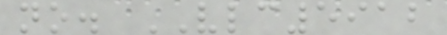no. VLC5912
